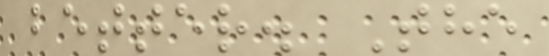better. The
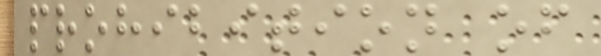prohibition of
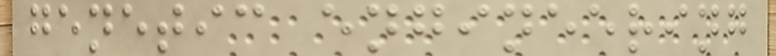genetic engineering
